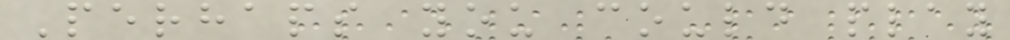Perhaps you could play
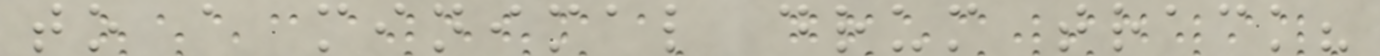to a minimal drum track?
